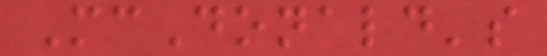McDonald's
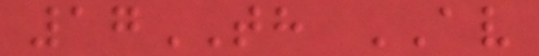17TH AV
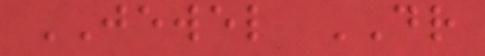JEWEL DR
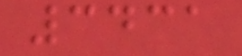3431
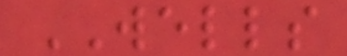WELLS
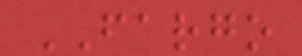FARGO
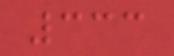333
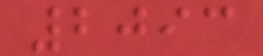2093
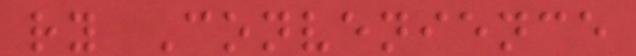ry Convenience
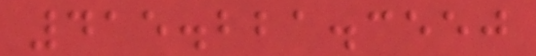415.221.3550
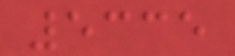5335
